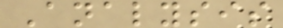Analysis
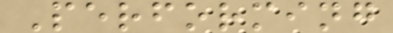Performing
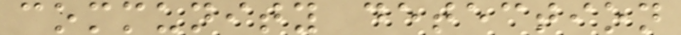community detection
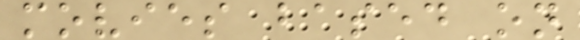movies based on
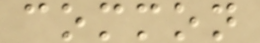common
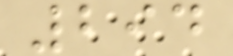294
